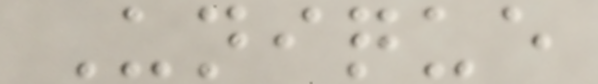Unique
